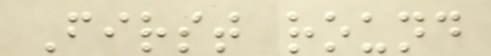First round
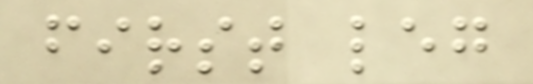first leg
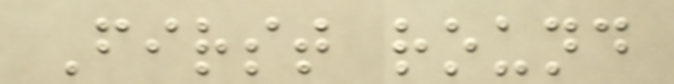First round
